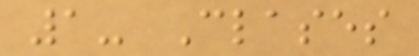1- Clases
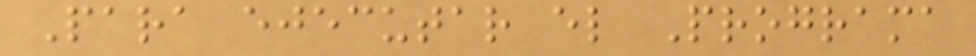Para ejecutar el Programa
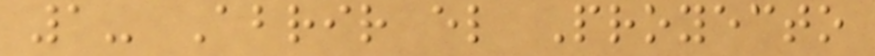1- Abrir el Proyecto
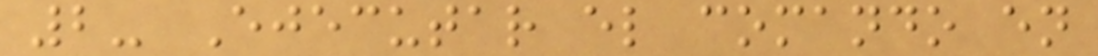2- Ejecutar el comando en
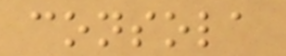consola
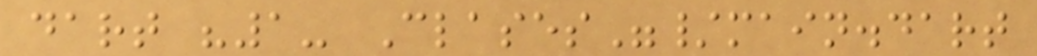dart "1- Clases"/main.dart
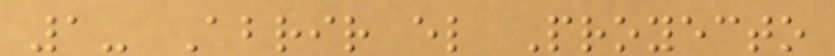1- Abrir el Proyecto
